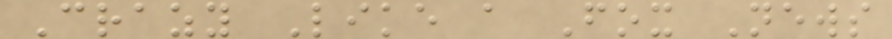Crazy Like a Fox News
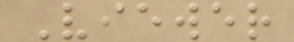Viewer
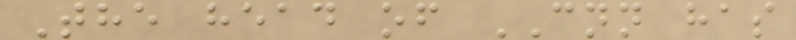The head of CNN has
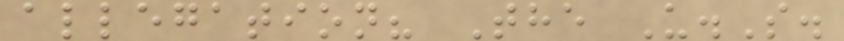allegation? The U.S.
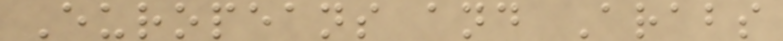Europeans and Arabs
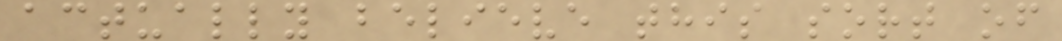actually believe this sort of
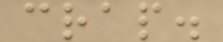crap.
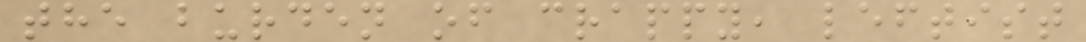the burden of crappy, leftist
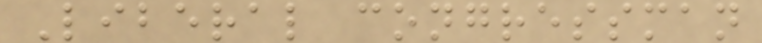Liberal congressman
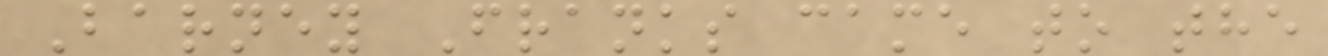Barney Franks came to the
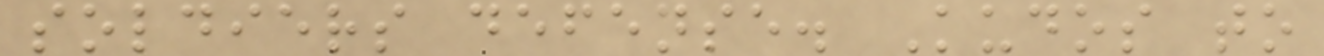soldiers defense. Kudos to
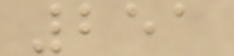251
